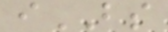iBS
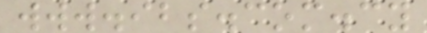www.ibs.com.cy
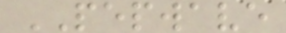PEPWAVE
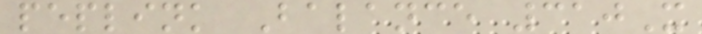peplink Balance 310X
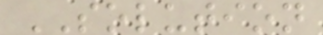SOLUTION
